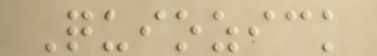Quiozick
